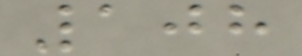108
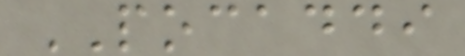POCADDI
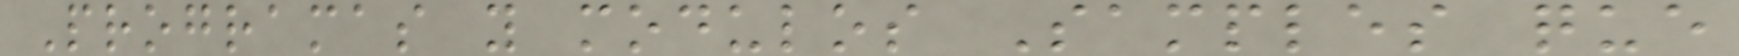Programas y modulos Samples que
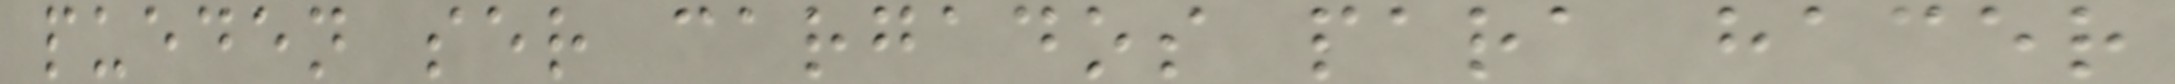pueden ser cargados para hacer
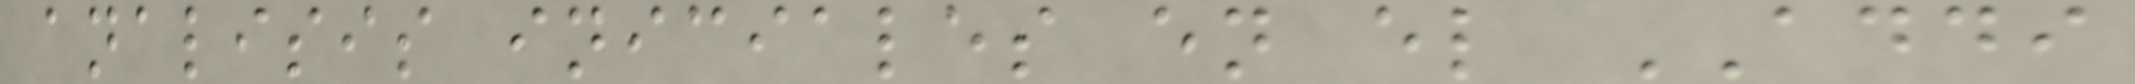analisis iniciales en el ADDI
